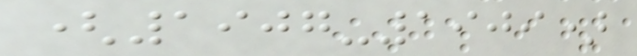(1907-1909)
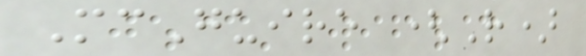McGuire (R)
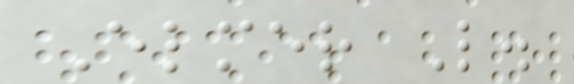Elmer L.
